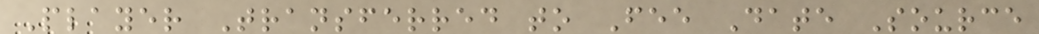Player Transferred to Fee Date Source
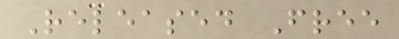Released Free
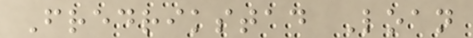Fredrikstad Loan
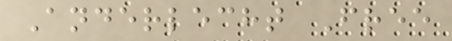Anderlecht Free
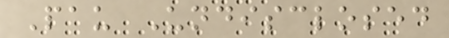Pau Undisclosed
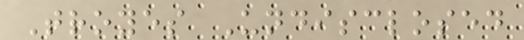Troyes Undisclosed
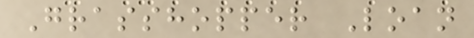Grasshopper Loan
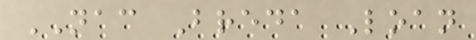NAC Breda Loan
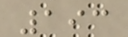193
